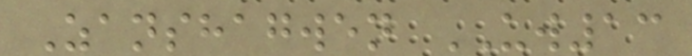Zanshagwen UW13
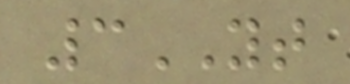3YT
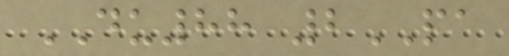DU88 2PA
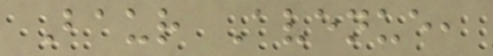Baur Avenue,
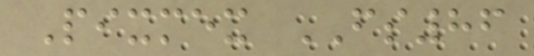Pixmex FS86
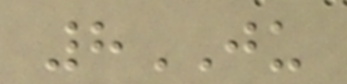8JU
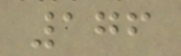176
